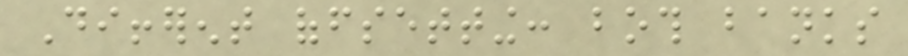Different offsetting: both banks
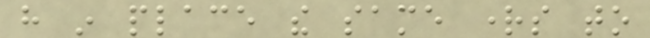have in place the same rights to
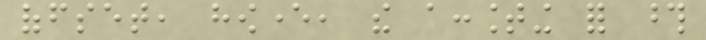offset, however, the accounting for those
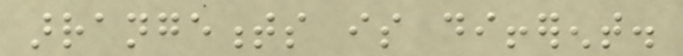arrangements is different.
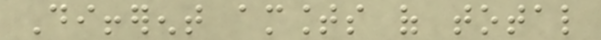Different amounts of total
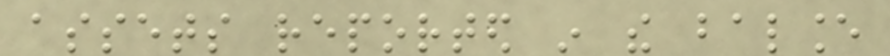assets reported in the balance
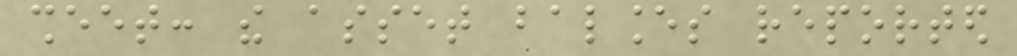sheet: the asset balances reported
